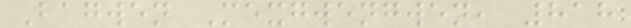Bagwen Mexgwengwen, 818
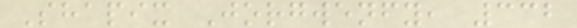Shapix Jorgwenfy, 332
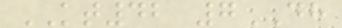KT42 7DH
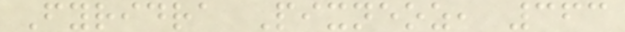Fyridra Pixneoz, 363
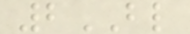2BL
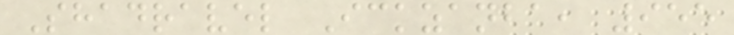Shadravel Ickzanba, 955
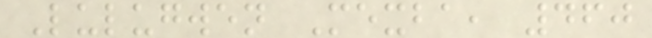Lulugwen Mexba, 460
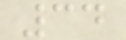34
